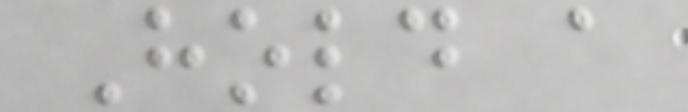Hold a
